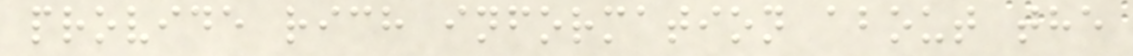provide rich information about the
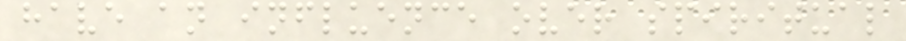have an influence over spiritual
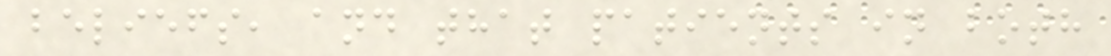beliefs, and that patients in both
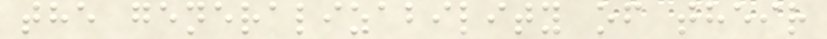the generalizability of their
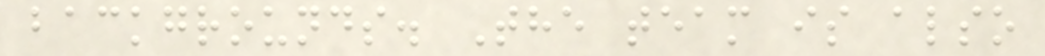backgrounds. The team is also
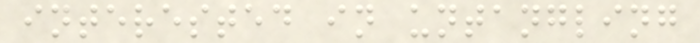interested in untangling
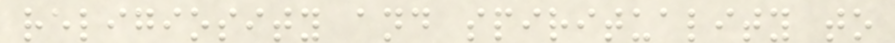religiosity and spirituality to
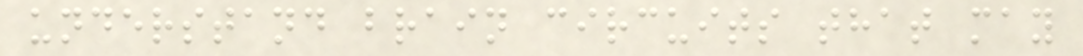understand brain circuits that may
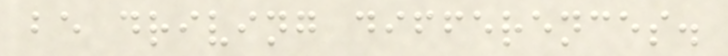be driving differences.
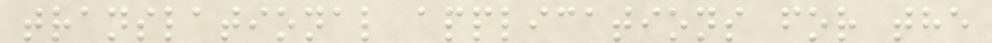translational applications for the
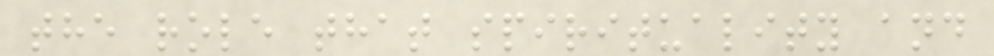the role that spirituality and
